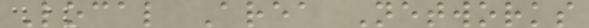Local Area Networks
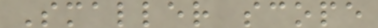Smaller scope
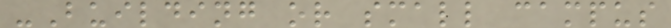-Building or small campus
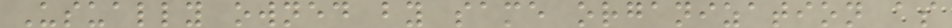Usually owned by same organization as
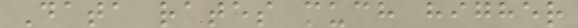Data rates much higher
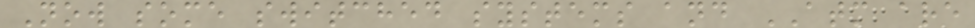Now some switched systems and ATM are
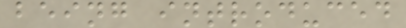being introduced
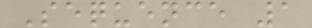Sequence 1
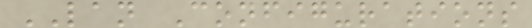LAN Configurations
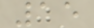15
